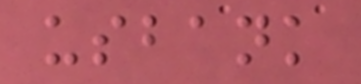usbank
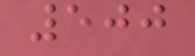500
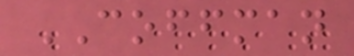COFFMAN
